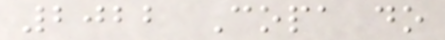2022 Copa do
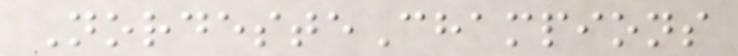NordesteChampions
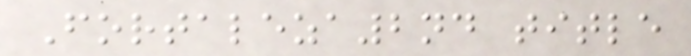Fortaleza2nd title
